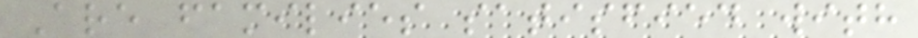Are families satisfied with
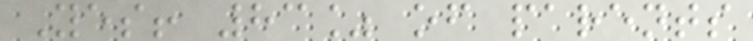Yes! 83% of parents
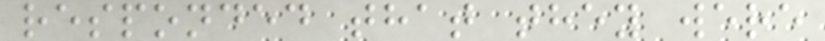responded that they were
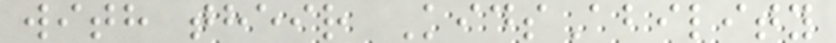with their KidsAbility
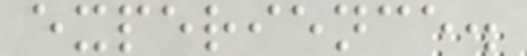experience.
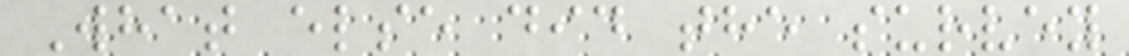What else did the survey
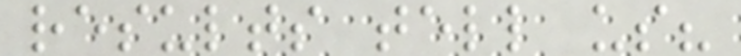results tell us?
